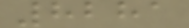8281
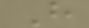H
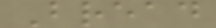Bread
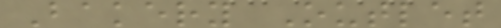Bakery Outlet
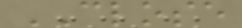CLOSE
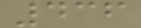436
